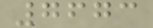7673
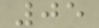05
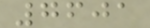7601
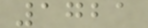1721
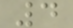4
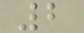2
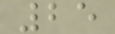25
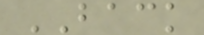BACK
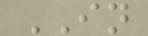IN
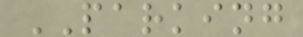PARKING
